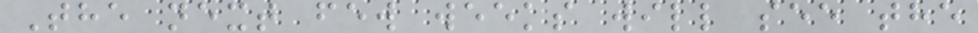The next few weeks will see the
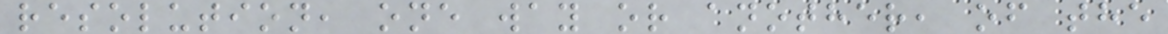resolution, one way or another, of the
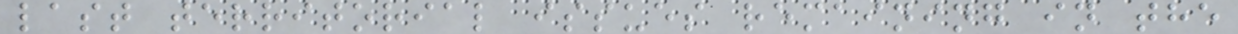last territorial issues remaining in the
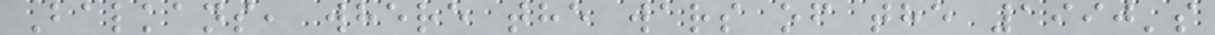Balkans, where the wars of the 1990's
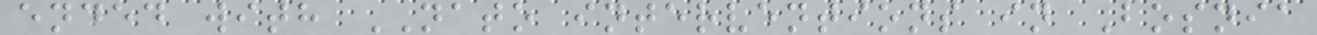ended with NATO interventions in Bosnia
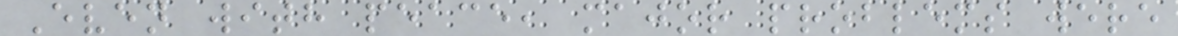Even with peace, major problems were
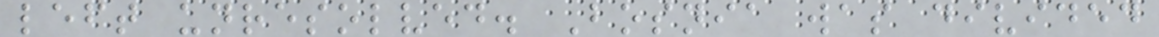left unresolved. Bosnia was divided
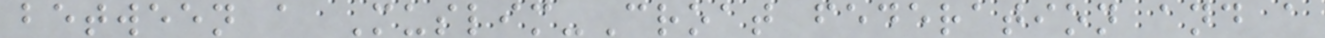between a Muslim-Croat federation and a
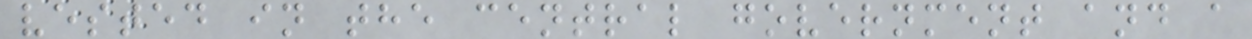vested in the central government and a
